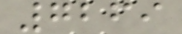7269
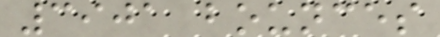3901 bounces
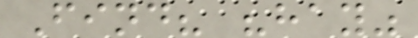Find? "hay"
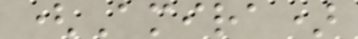(Amira)
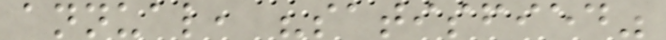annual, "satisfied"
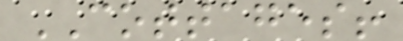COTTAGES!
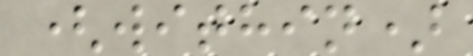(within)
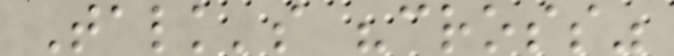Talk's "cross"
